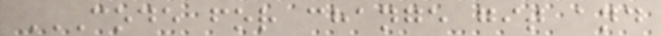CODE FOR CHANGE GIT AND
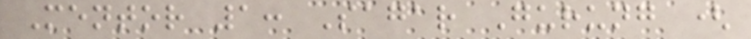Mentor 1: Sagar Gurung (
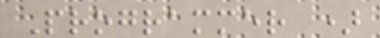Programmer )
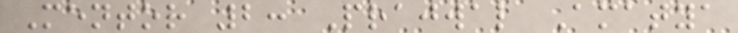Mentor 2: Prajwal Amatya
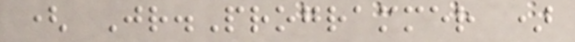( Jr.Programmer )
